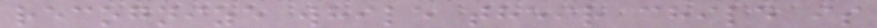recognize while their child is
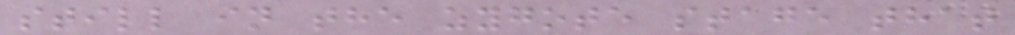still in the zygote stage that
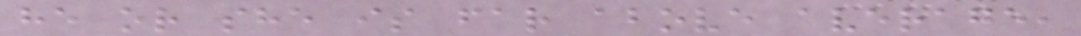he or she is far above average,
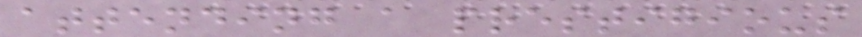attending a prestigious
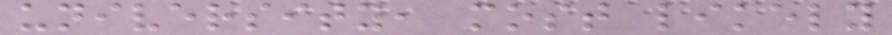university, most likely
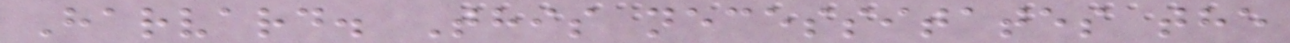Harvard. This necessitates the
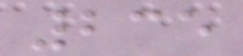235
